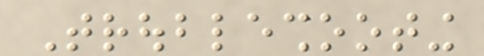Troubleshooting
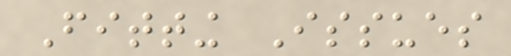Fitting Issues
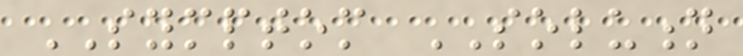SYMPTOM SOLUTION
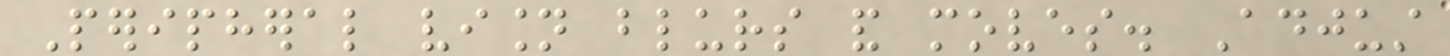Peripheral vision blurs and moves. Adjust
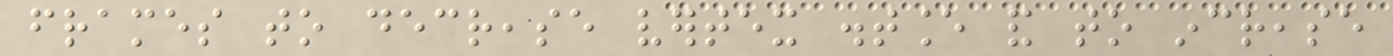frames to decrease vertex distance and to increase
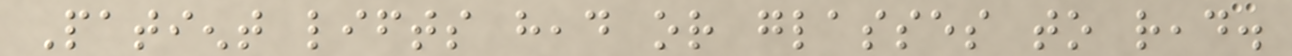Patient lifts head or glasses to read.
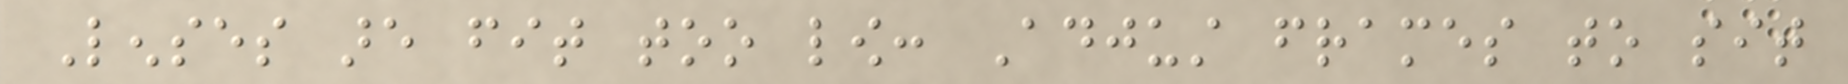Lenses are fit too low: Adjust frames to sit
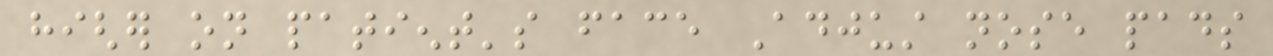higher on patient's face Adjust nose pads
